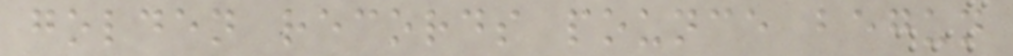golden records pounce begun
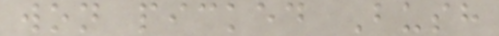won picked Bush
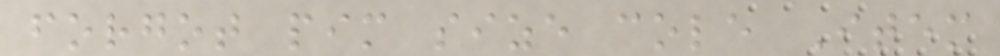forgot pim size cole Item
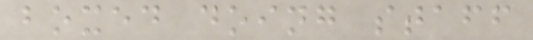boxed doing staff
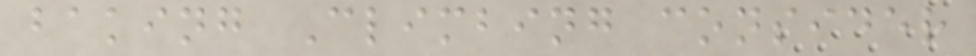baking Climbing consider
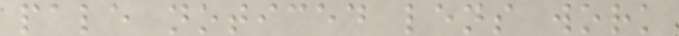pale noticed lens work
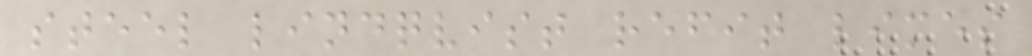steel lindqvist refit limes
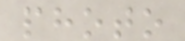photo
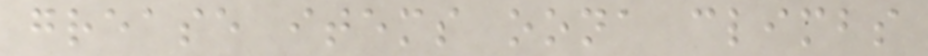grease items oona climbs
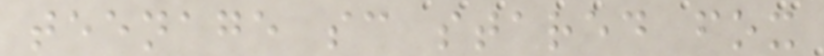teenage sc stared fox
